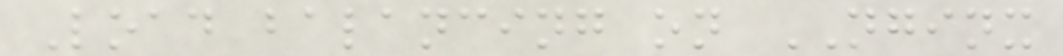Load balancing on NGINX
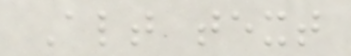Alt text
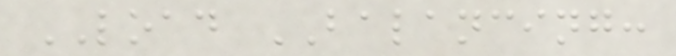LOAD BALANCING:
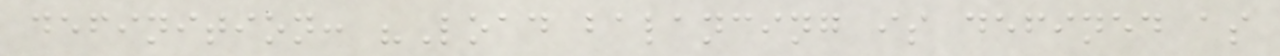definition: "Load balancing is defined as
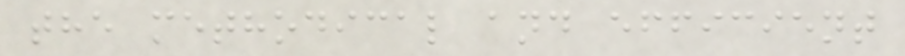the methodical and efficient
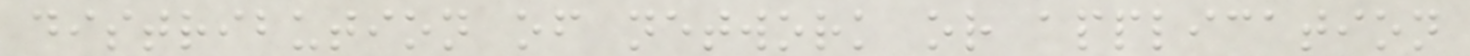distribution of network or application
